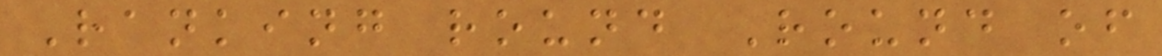Ranking round Round of
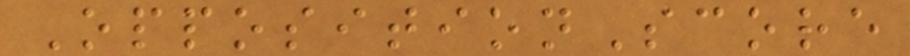OppositionScore
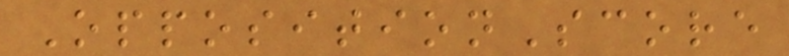OppositionScore
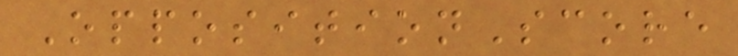OppositionScore
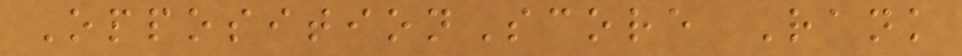OppositionScore Rank
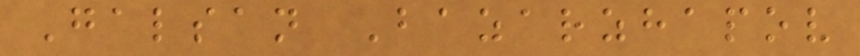Galsan Bazarzhapov
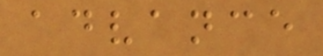advance
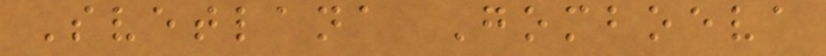Svetlana Gomboeva
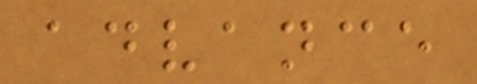advance
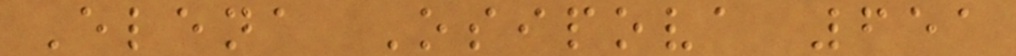Elena Osipova 651
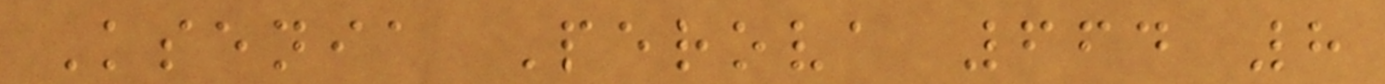Ksenia Perova 664 8
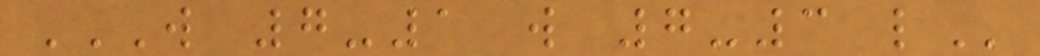W 7-1 W 7-3 L
